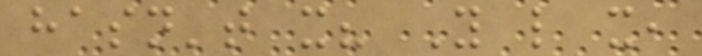hasn't it? You like it,
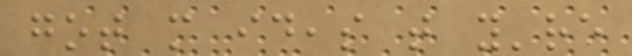got more ideas that you're
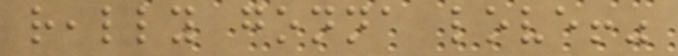really gonna love!"
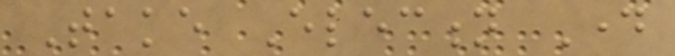Take Election Day
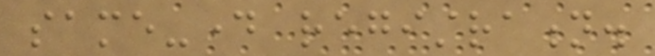same-day registration.
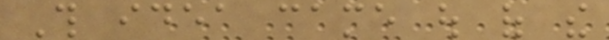This idea came out of the
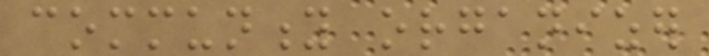community organizer
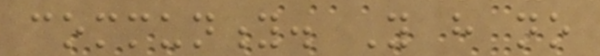community. You have no
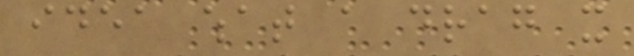idea what a drag it
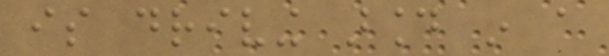is driving around in a
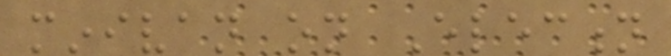minivan on Election
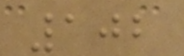102
